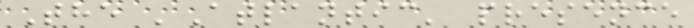The 'Atlantic' presence
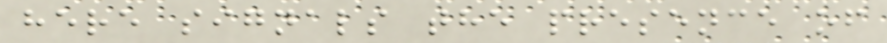here signals the presence of
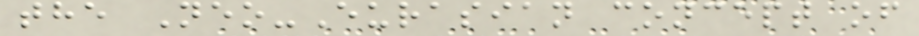the Neo-Eurasian concept of
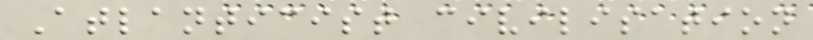Atlanticist civilisation
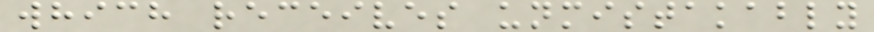which receives unmistakably
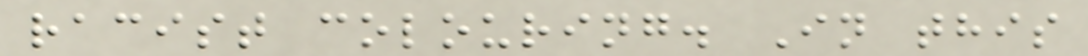racist colouring. In this
